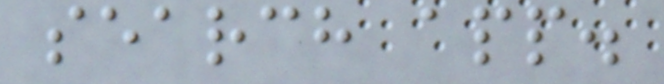search app.
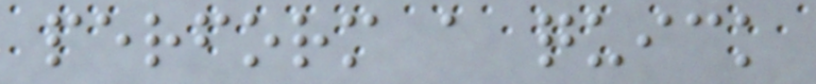perform a quick
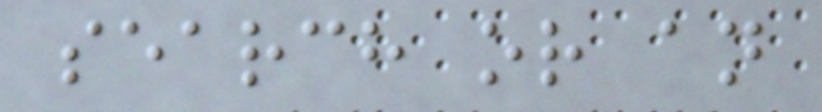search or an
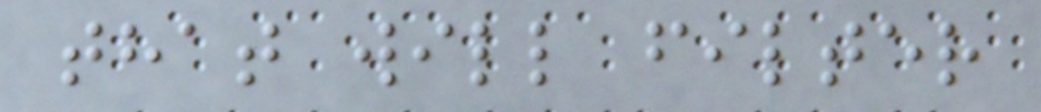that will filter
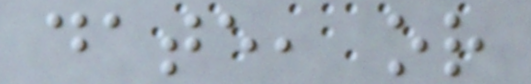date, or
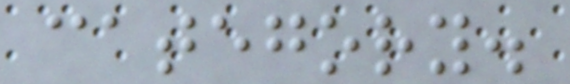category.
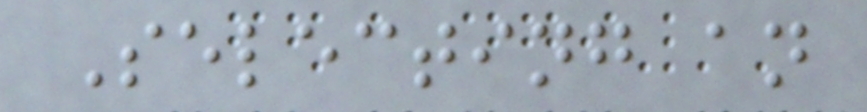Selecting an
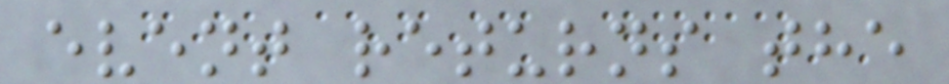event returns the
